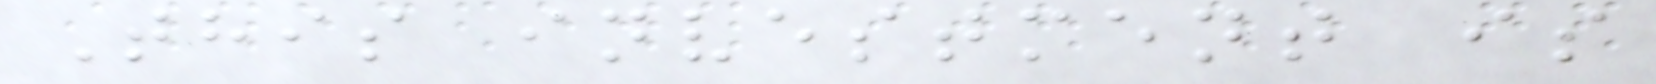This investment is
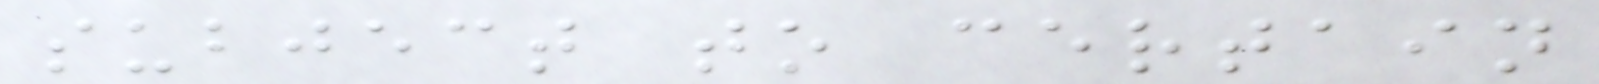subject to certain
